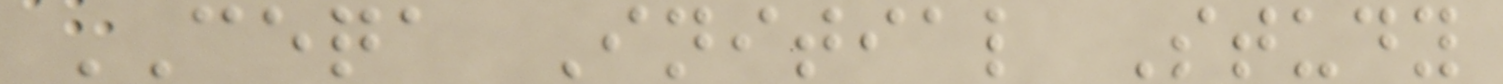CEQA Initial Study
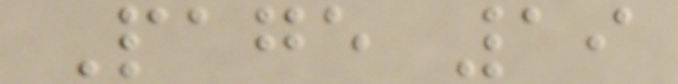Page 19
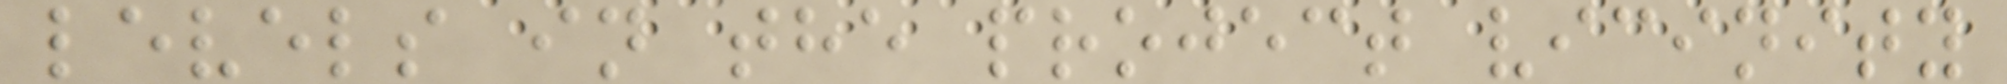levels in the project vicinity
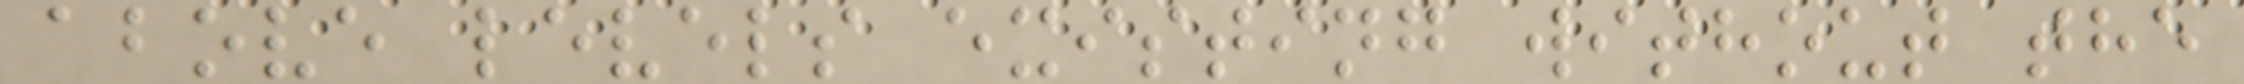above levels existing without the
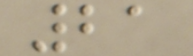21
